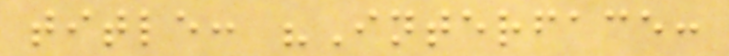title: "Interface:
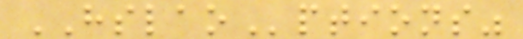HSLAOptions"
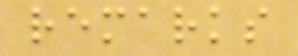remarks
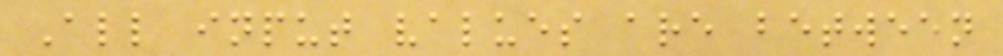All input values are between
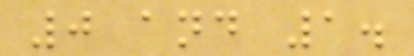0 and 1.
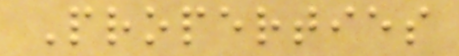Properties
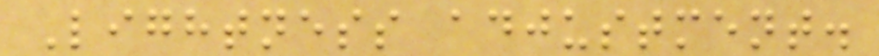Lightness adjustment.
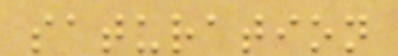saturation
